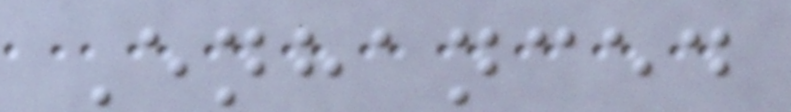Enhanced
